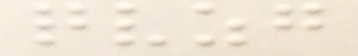qvzg
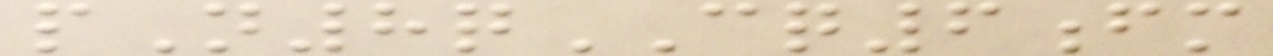pN8qCQ6fm
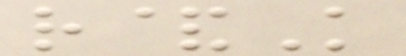r&K
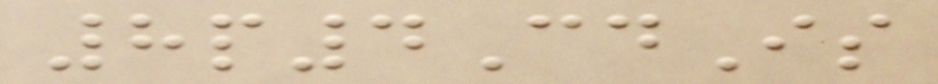8p4CdIs
